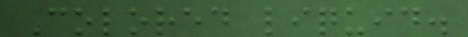Colored liquid.
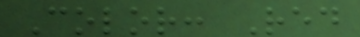Color: Red
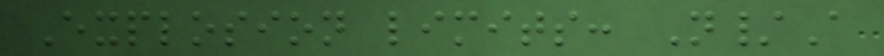Explosion limits: N/A
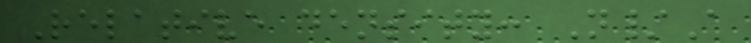Relative density: N/A
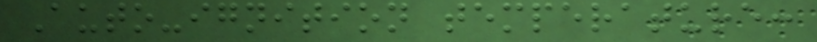Auto-ignition temperature:
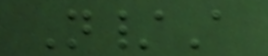N/A
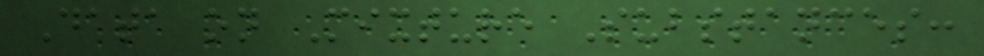Data on Mixture Substances:
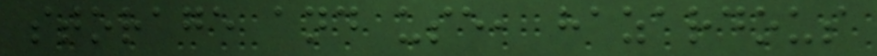storage and use, hazardous
